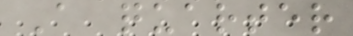A quarter
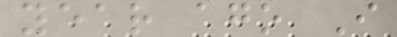year ago I
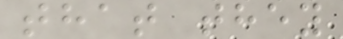that they
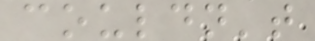couldn't
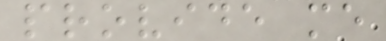provide me
